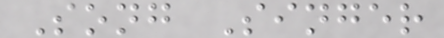Song Singer
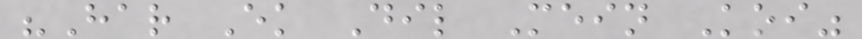"Har Ek Dil Mein Koi"
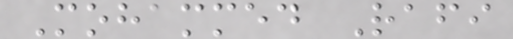Mohammed Rafi
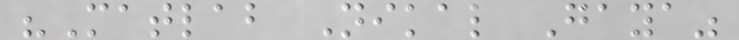"Matlab Nikal Gaya"
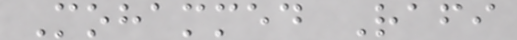Mohammed Rafi
